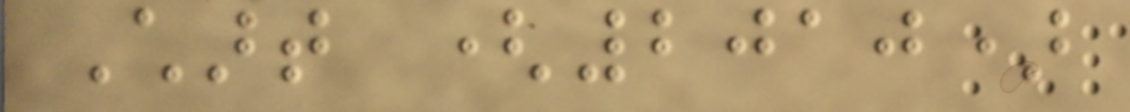Chart (2010)
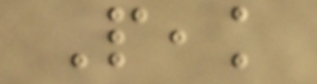Peak
